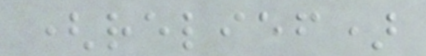(relief)
